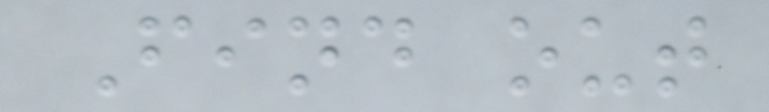Find out
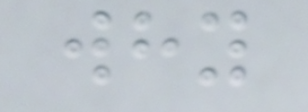why
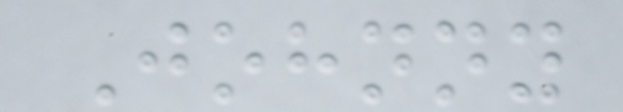Johnny
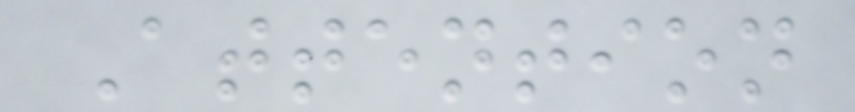Attention
